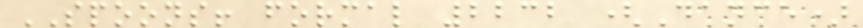SPOONS! formal 2232 (Dance)
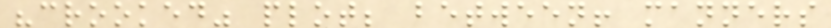"crooked" plot; between! manners
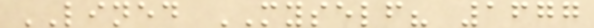LINED MYSELF? 1677
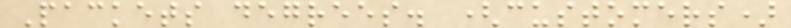Packets degrees. (customers)
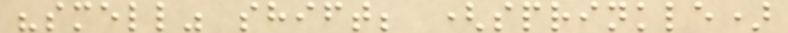"smell" shift; (sprinkle)
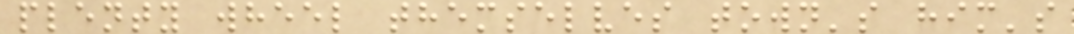plenty wheel themselves town's him's
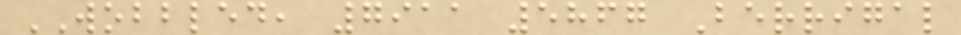WOBBLED, 7911 5867 Berrigal
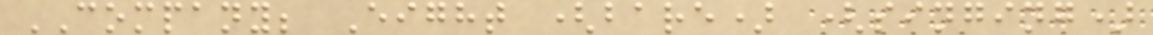COMPANY; Eight (bare) (singing)
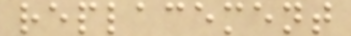replacement
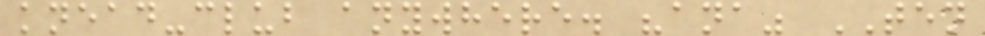knead-club anywhere. "ana" TEN
